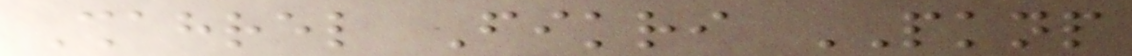Shahrel Fikri PKNP
